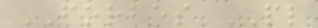FORBES PL
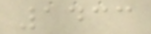1433
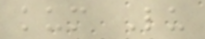kum Lu
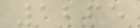1265
